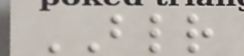BLR
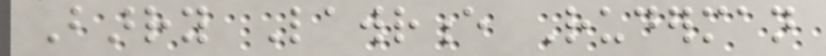Barry Lawrence Ruderman
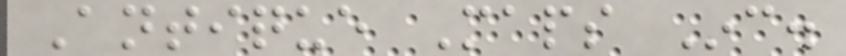Antique Maps Inc.
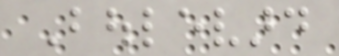Boulevard
